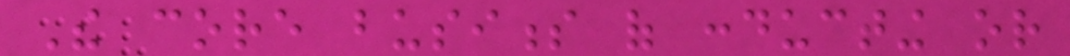The core business of conducting or
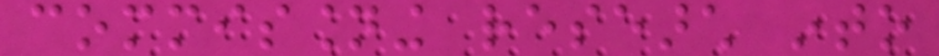commissioning research into
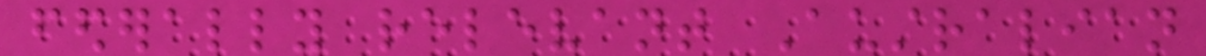federally relevant Australian
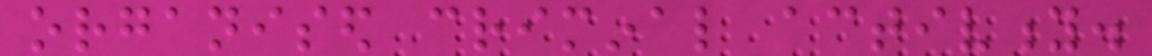organised criminal activity.
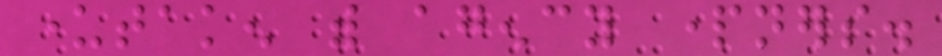undertaken with agency partners.
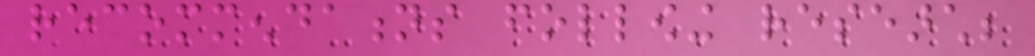recommendations following research;
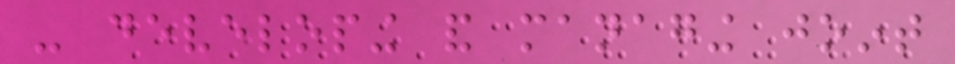- developing and managing joint
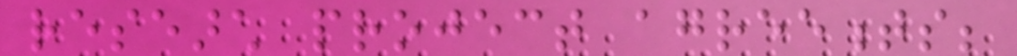research project agreements;
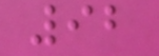92
